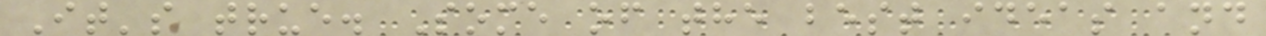It's true. Some of the best ideas and
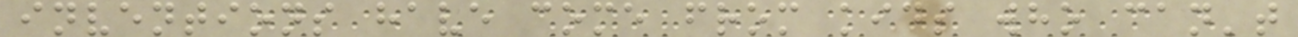inventions have come from kids who can't
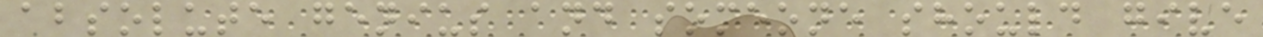absolute genius and someone should give
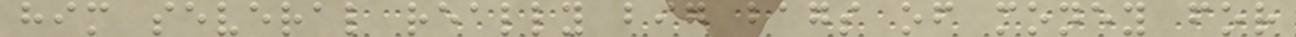him several really big bags of money for
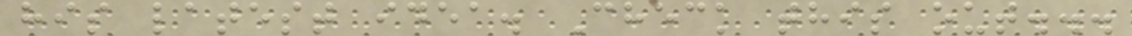his latest idea. Check this out...
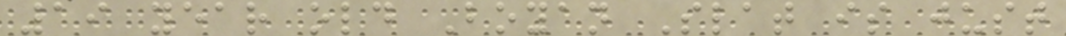19 year old Boyan Slat is just
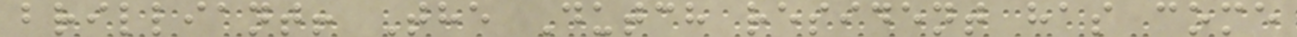brilliant! The Dutch resident has come
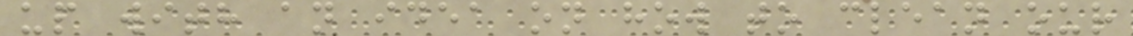up with an idea on how to clean our
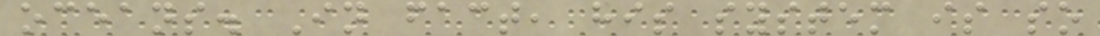oceans. In fact, his system is so
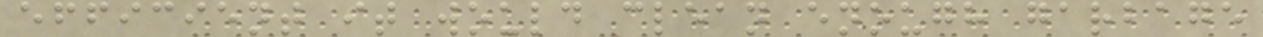efficient it would clean enough garbage
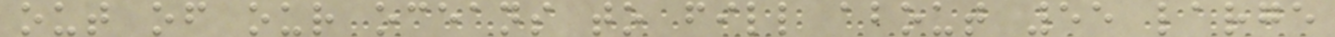out of our oceans to fill about 55 large
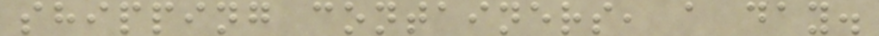shipping containers, a day.
